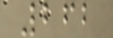262
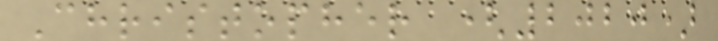Christopher (2020)
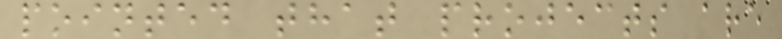pointed that projects are
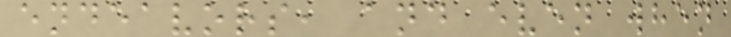endeavors, and even when
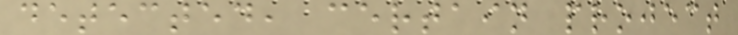detected, certain project
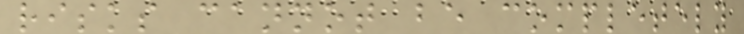risks cannot be completely
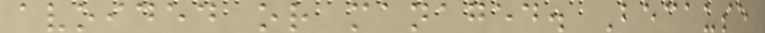avoided or managed. Because
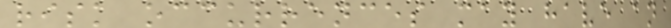risk occurrences may have an
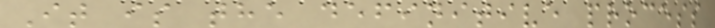It is the definitive process
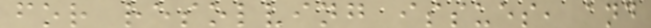for resolving issues, and
